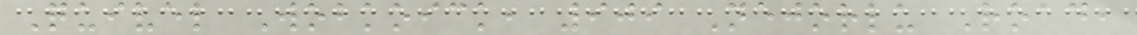Quivel Wobkoick, 909 Nejorlu Road,
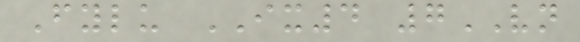Fylu IX4 7VN
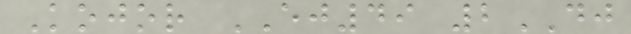Kojor EJ49 2DJ
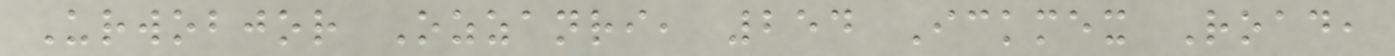Urwobjor Ozzanri, 254 Ickmex Road,
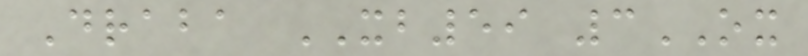Draba XB59 3OX
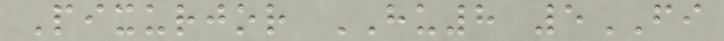Pixurjor HU8 5FI
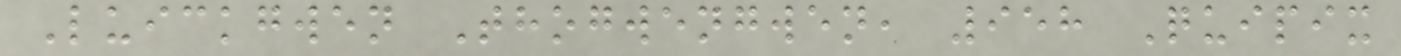Luickgwen Thogwengwen, 958 Quipix
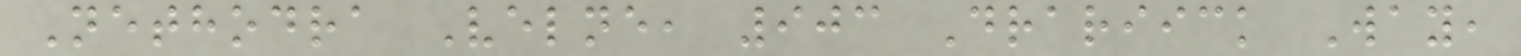Nethodra Velne, 903 Drariick Way,
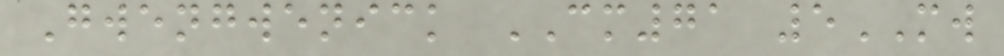Gwengwenick CM71 5MW
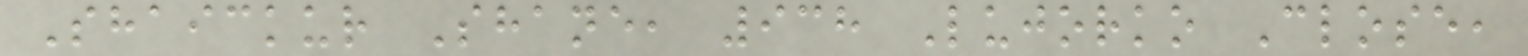Shaickur Shane, 938 Lujorko Close,
